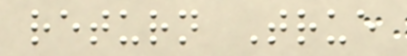return True
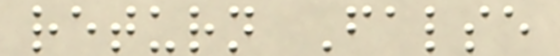return False
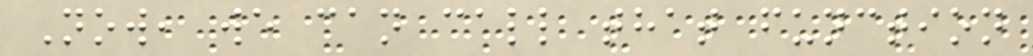Now, we can call that function
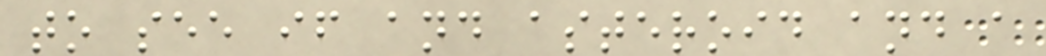to see if and asteroid and a
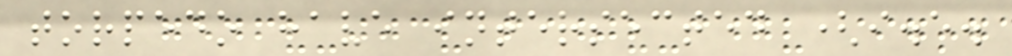torpedo have intersected (i.e.
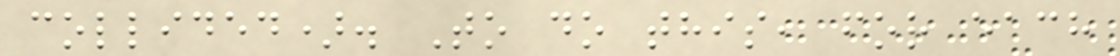collided). To do this, for each
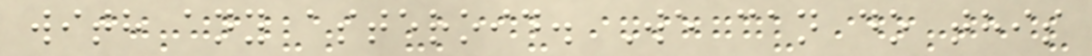with any asteroid. We can do this
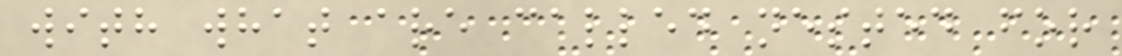with what are called nested for
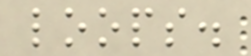loops.
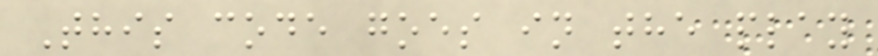This code goes in the play
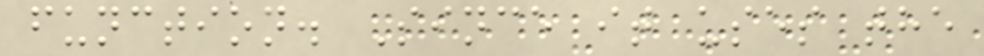function. Since it uses the
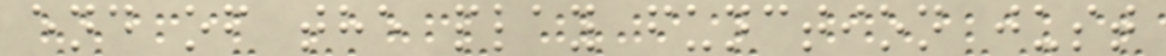end of the play function just
